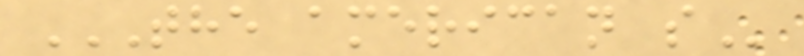THE AMERICAN S
